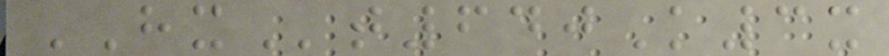HXt640K3x
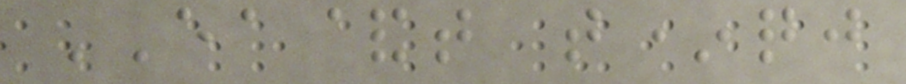EA&t t*qj
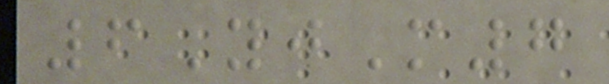6YjM7
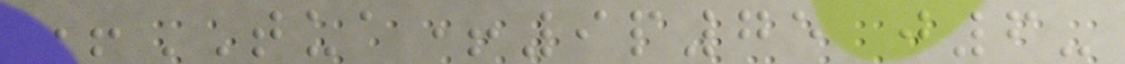+TUA+9p75 j6-
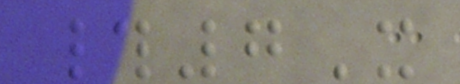#7X
